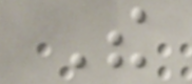The
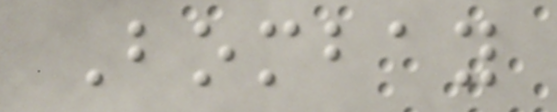Bombay
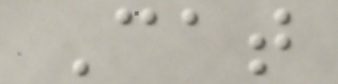Cat
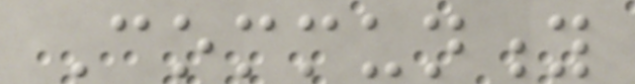Community
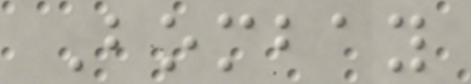Bombay
